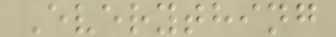Everything
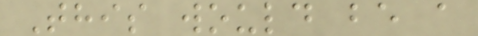This would be a
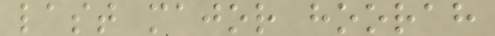last major hoorah
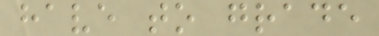have to grade
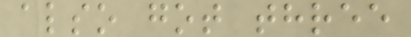also got three
